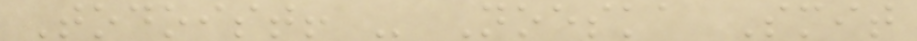Todoist! - Noeska Smit
